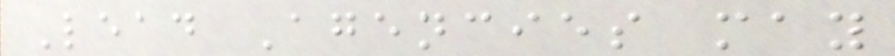Lead Agencies may
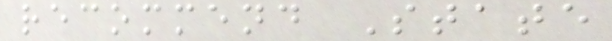recommend State
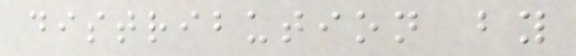distribution by
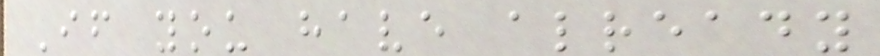If you have already
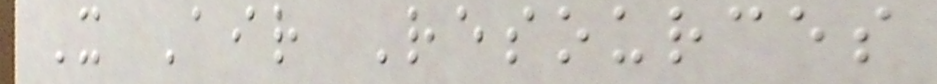X Air Resources
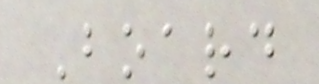Board
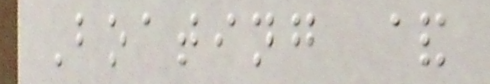Boating &
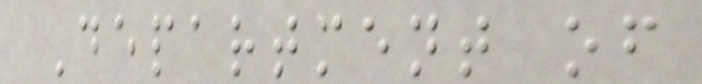Department of
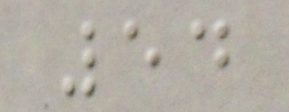54
